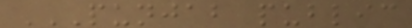PUNJAB PUBLIC
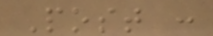Post :
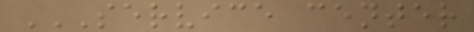SERVICE CENTER
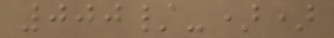000/-))
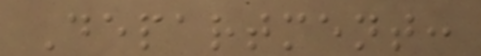Department:
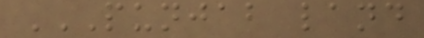PUNJAB LAND
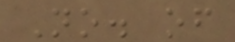No. of
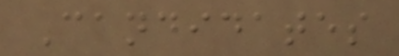Candidates
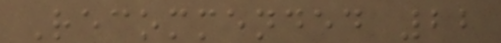Recommended 22
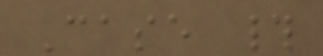Case #
